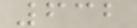632
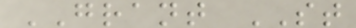GRANT ST
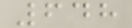648
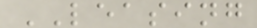LEASING
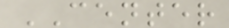CENTER
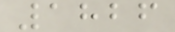1826
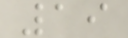19
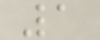1
